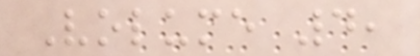Volume 4,
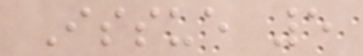Issue 5
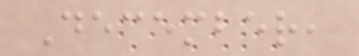December,
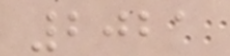2021
